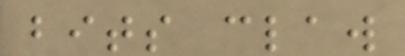bits claw
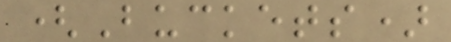(Buckets)
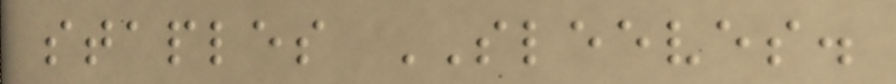staples SLEEVES.
